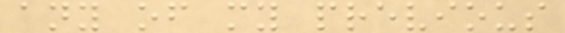any of my previous
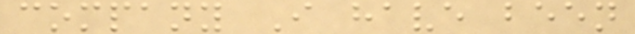company I have been
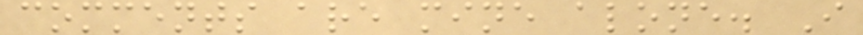comments are mine alone. I
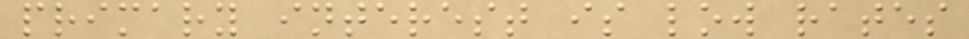primary interest is low rates
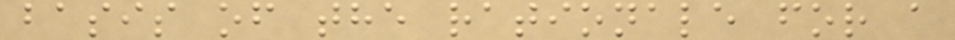basis of the rationale for a
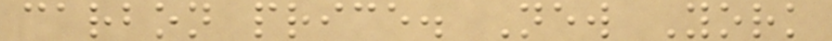carbon price. New York
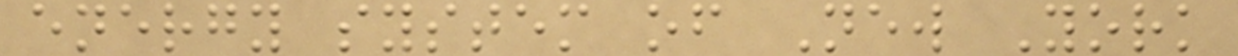energy system of New York
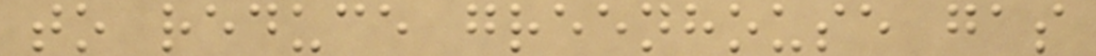to reduce greenhouse gas
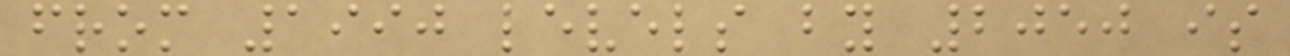from 1990 levels by 2050 is
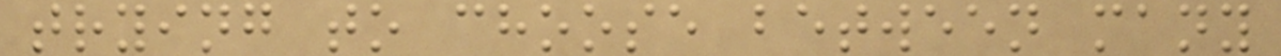trying to choose between many
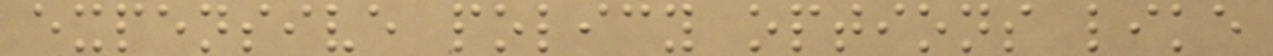expensive policy options like
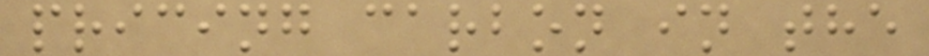pricing carbon in the
